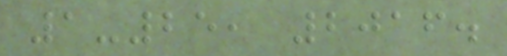1-25, 2016.
